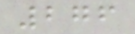276
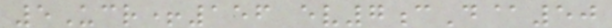5Ucr+156 ev7cD@50
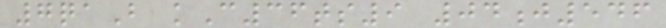7qaB kC36ts9 04j546
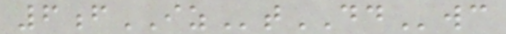6fIZtDDwc
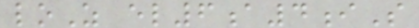loZ el6a4iS
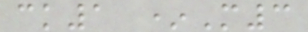ck1 *M3
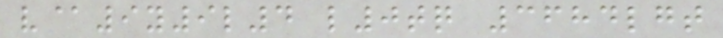v@9y9l4 l0tq 3684lgt
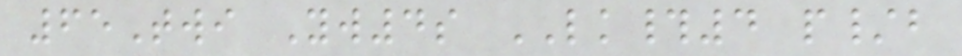65Twi Yw4s LK#4 p/b
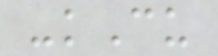-kCu
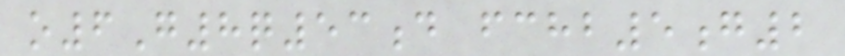o6G8q53d fchb5g2
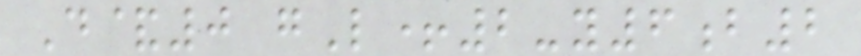D&0 gL+2-y6b2
